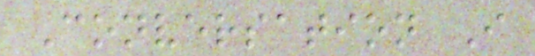Conversation I
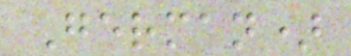German)
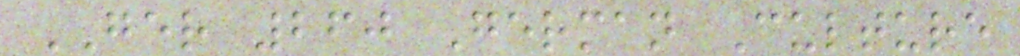GER 260 German Culture
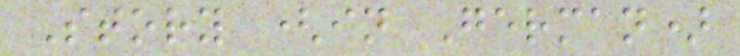Story (in German)
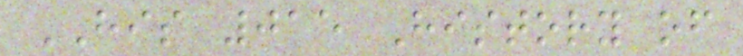HIS 015 History of
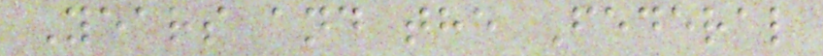Years and the Federal
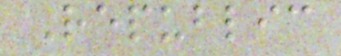Republic
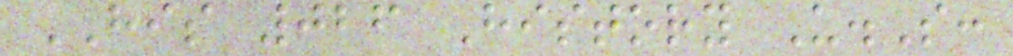HIS 026 History U.S:
